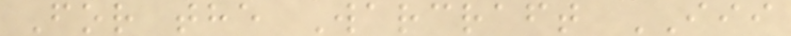For the Warcraft III
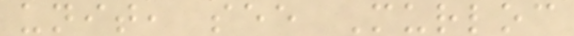unit, see Murloc
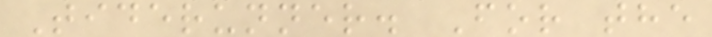Tiderunner. For the
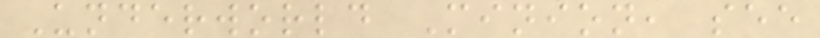Underworld Minion, see
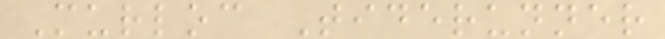Murloc Tiderunner
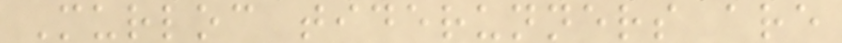Murloc tiderunners are
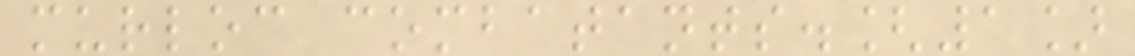murloc combatants.[1]
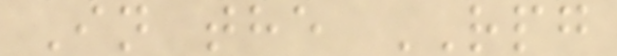In the RPG
